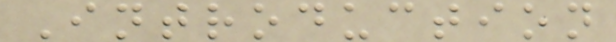Introduction
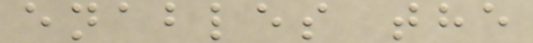enables the
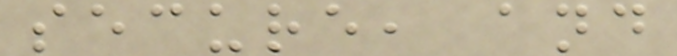secure, and
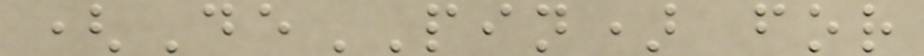(DePIN) for
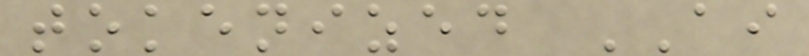tokenized AI
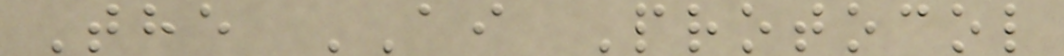The AI Protocol
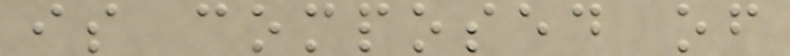is composed of
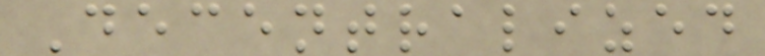Decentralized
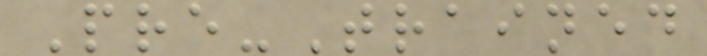Pre-Trained
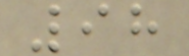98
